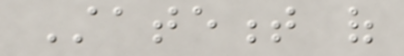Statement of
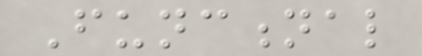Functional
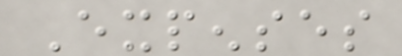Expenses
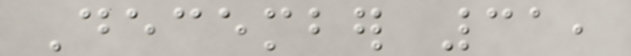December 31,
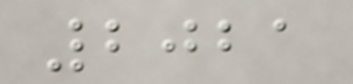2021
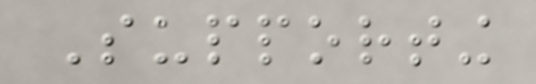Supporting
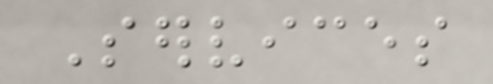Services
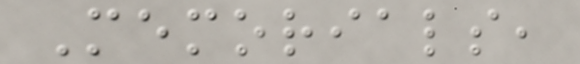Memorials,
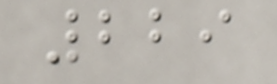229
